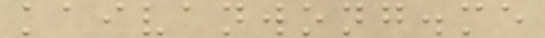kaivanwong.me
